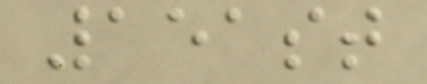151st
